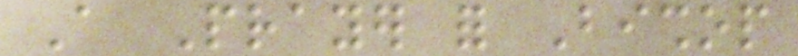A Prayer for Bishop
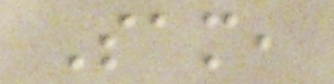Sam,
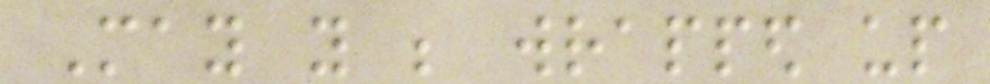May you be wrapped up
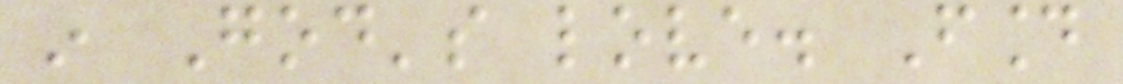in God's love. Found
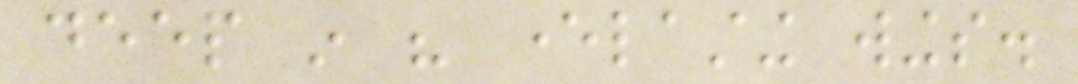deep in his everlasting wings.
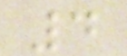4
